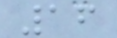16
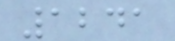1241
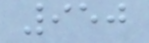950
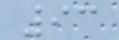93
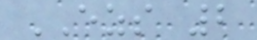EZS 2
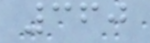360
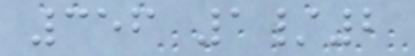356 1/2
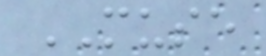MUSE
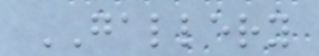GALLERY
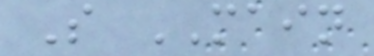S MAIN
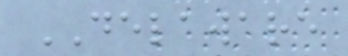DELAWARE
